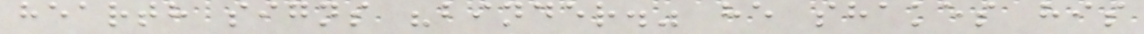hearth signs "binder." he shakes his
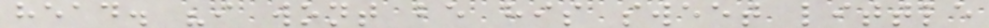head. "i wont be his sweet little
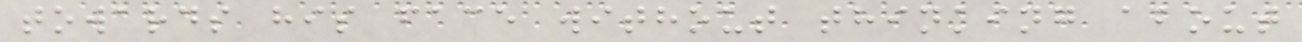towards his face without thinking about
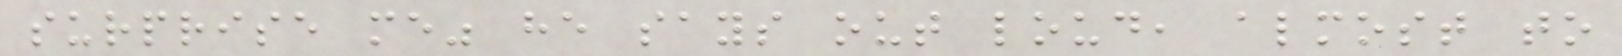surprise me" he says out loud, almost to
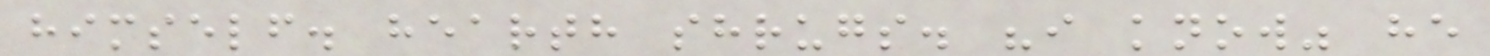himself. hearth shrugs. "i know" he
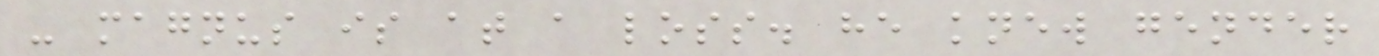- magnus is at a loss. he knew gender
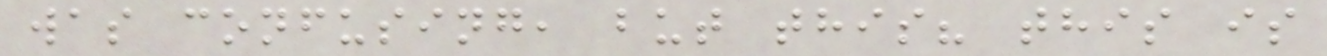was confusing, but this? this is
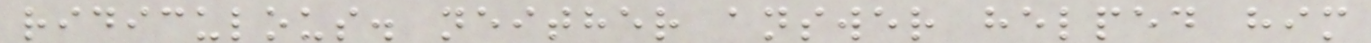ridiculous. neither answer helped him
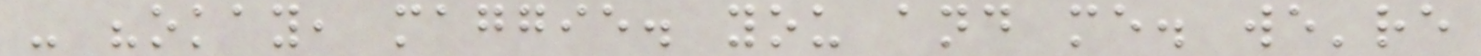- "okay, maggie. you and me. we're
